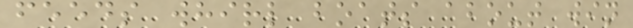feeds whirl boats about win
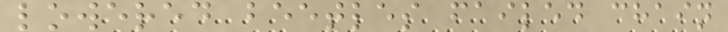lowered beetles failed chain
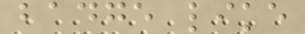badge like
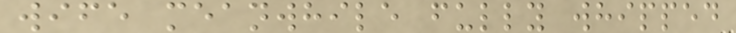wife meanwhile fully whipped
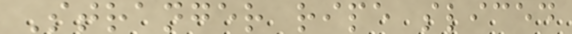Stranger ripe sliced
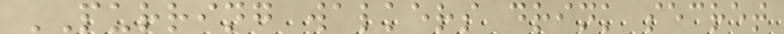PURRING walkers drink secret
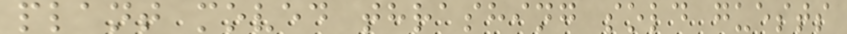plant moved thrashing sold guests
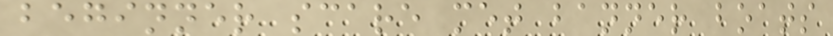beginner scare met banner boats
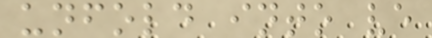unfold into ve
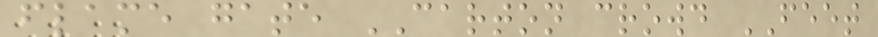flame gate CARTON crowd FEET
